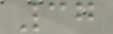37
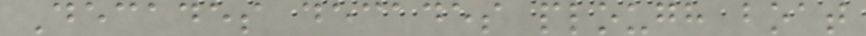Decades decades plough boat
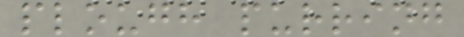plough purring
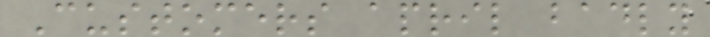Customers april badly
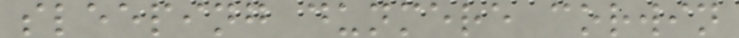sleeping dunmere corwin
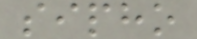sipho
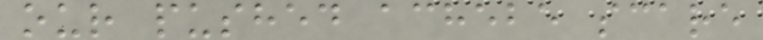our pushed achebe scare
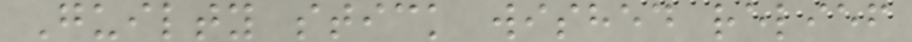Guilty stick wished relief
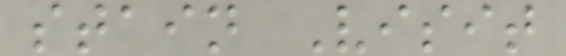stain Visit
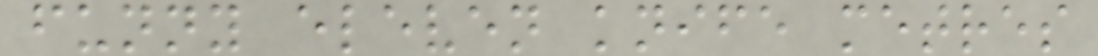funny eleven knife metres
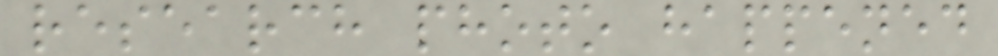research photo happened
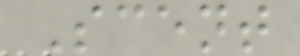Scent
